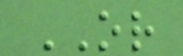OR
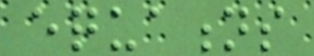equations
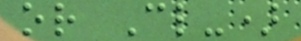or Cl-)
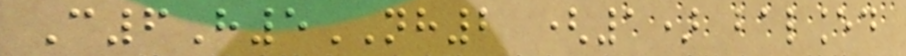C6H5NH2 (1) balanced
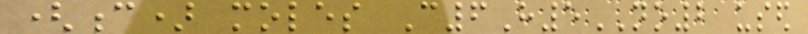(c) moles C6H5NO2 used
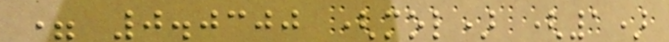= 0.0300 (mol) (1)
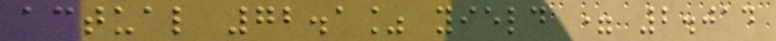actual 72.1% yield = 2.014
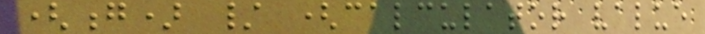(g) / (calculator value
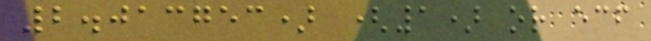2.013753) (1) or ecf
